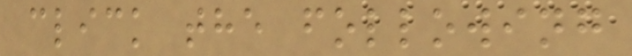click the following
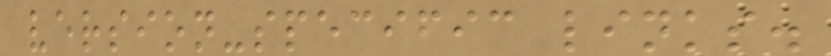version-specific links.
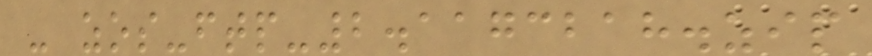- zos-ftp-2.1173218.zip
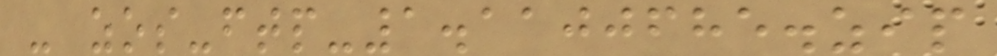- zos-ftp-1.1100685.zip
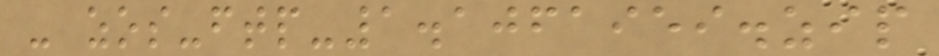- zos-ftp-1.1061959.zip
